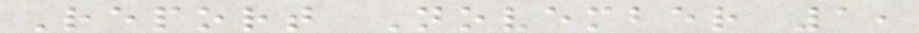Report November 1,
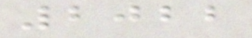2022
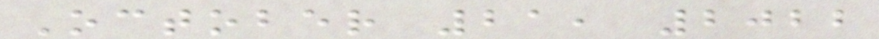October 21, 2022
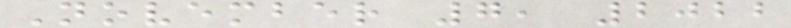November 7, 2022
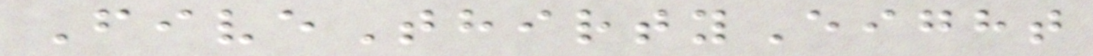FiveThirtyEight
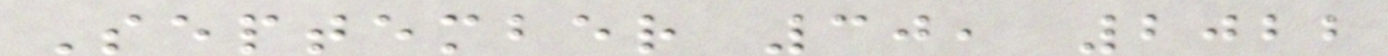September 30, 2022
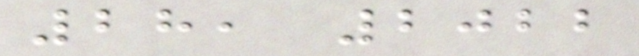28, 2022
